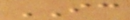IC
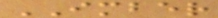IMBER
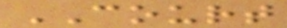COURT
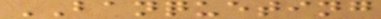BANQUETING
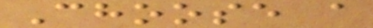Choose a
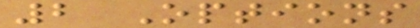2 Options
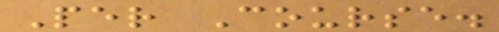Per Course.
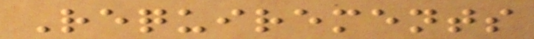Requirements
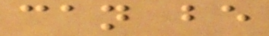can be
